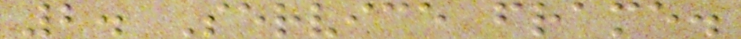2. Service frame.
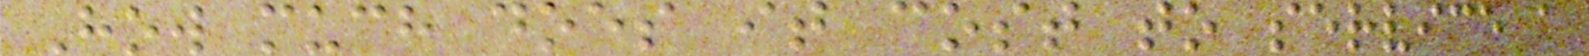How much does it cost to service a
